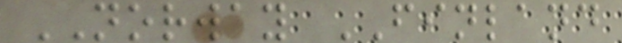NORWAY FINLAND
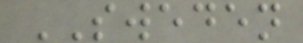SWEDEN
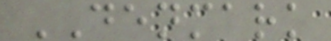DENMARK
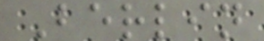Berlin
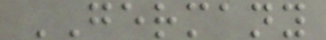GERMANY
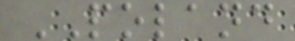POLAND
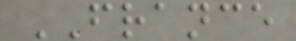FRANCE
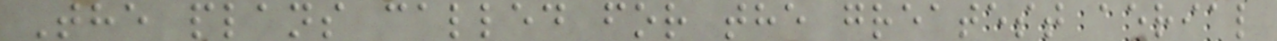The plans called for the greatest aerial
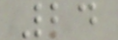24
